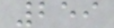259
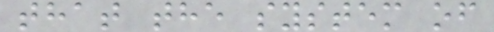that the system of
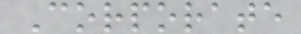Corporate
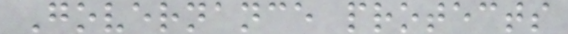Governance protects
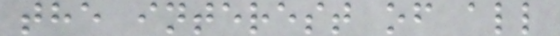the interest of all
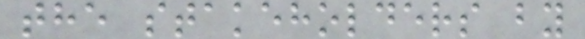the stakeholders by
